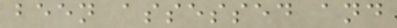been assessed and
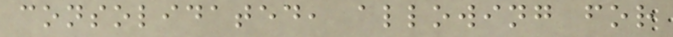consolidated, allowing for
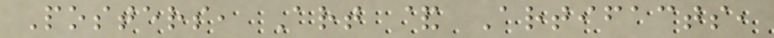Posters, Art & Artifacts,
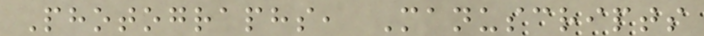Photographs, Manuscripts
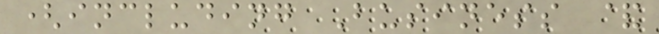(including Business &
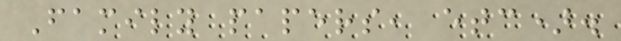Family papers, etc).
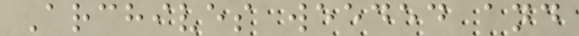Archives weeded and
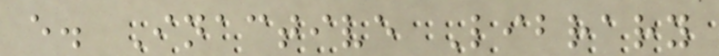e. Inactive Library
